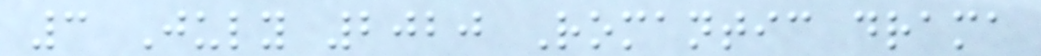3 July 2020 Romantic drama
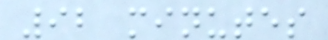92 minutes
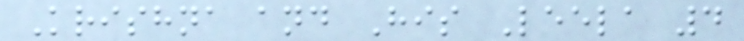Krishna and His Leela 4
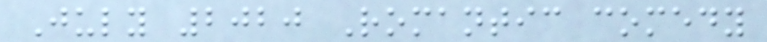July 2020 Romantic comedy
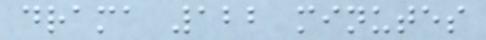drama 122 minutes
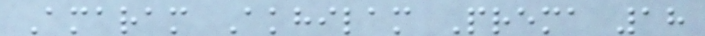Amaram Akhilam Prema 18
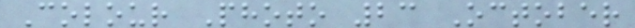Colour Photo 23 October
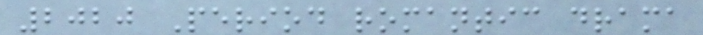2020 Period romantic drama
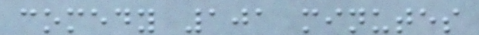comedy 101 minutes
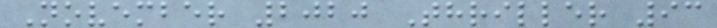November 2020 Thriller 93
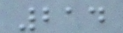214
